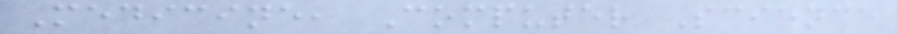Medicine, Computer Science
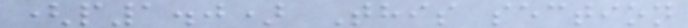(p1.0) This section
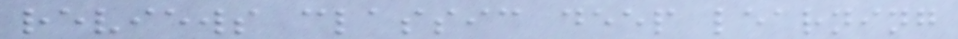reviews classic deep learning
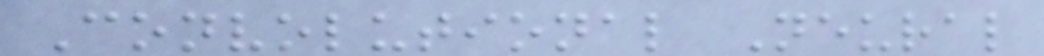Convolutional Neural
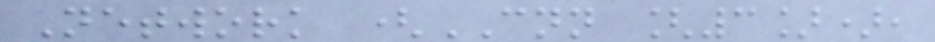Network (CNN [3]),
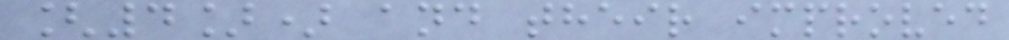[4]) and their improved
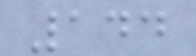144
